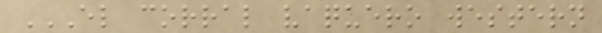EL CORRAL VAQUERO WESTERN
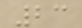23
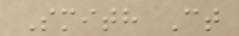Smith Ct
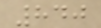840
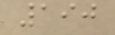190
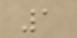1
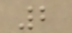2
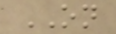ON
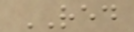RED
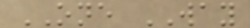ONE WAY
